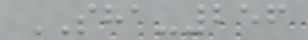SHA-256
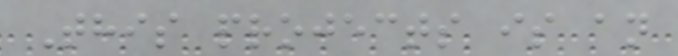This projects is an
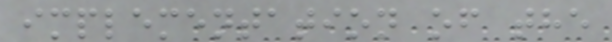implementation of the
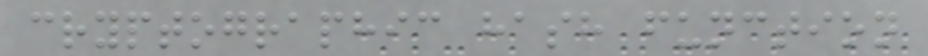cryptographic hash function
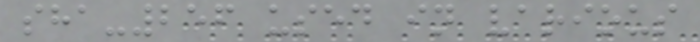sha-256 used in various
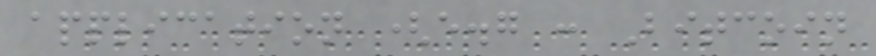application (e.g : Bitcoin
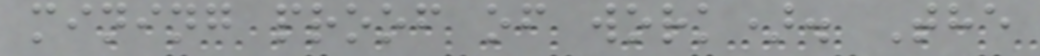mining proof of work). The
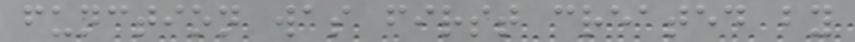function was first created by
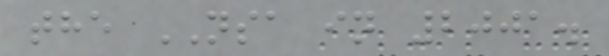the NSA in 2001.
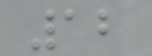12
